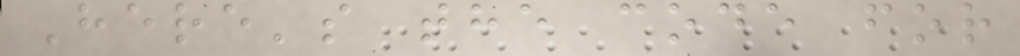Here's the code for
